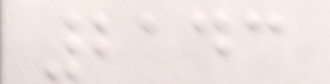2143
